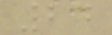24
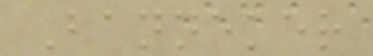Banneker
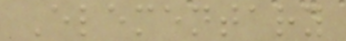Elementary
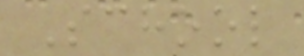School
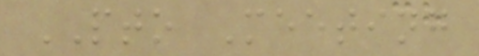PTO Meeting
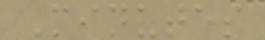Minutes
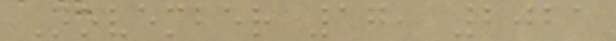November 17, 2021
